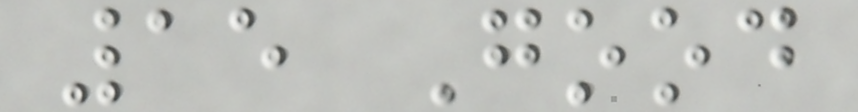15 Good
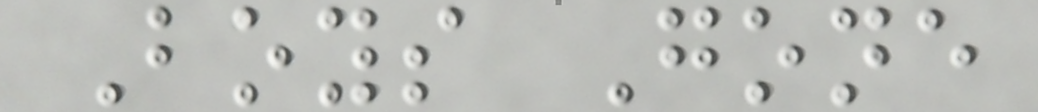Boys Gone
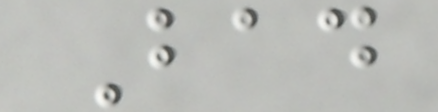Bad
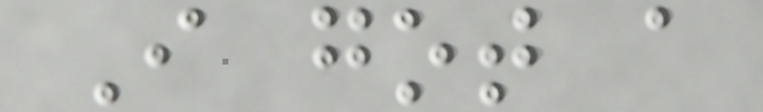I got a
